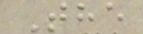The
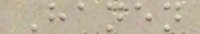Hanen
